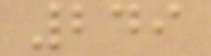249
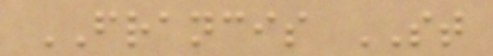FRANCIS ST
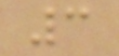3
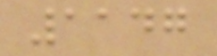1147
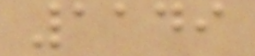1149
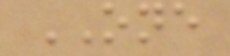ONE
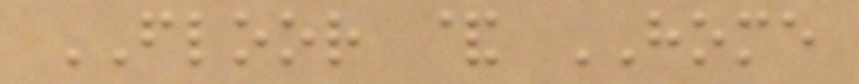FLOOR & HOME
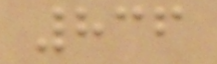836
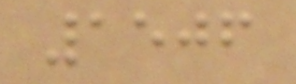1506
